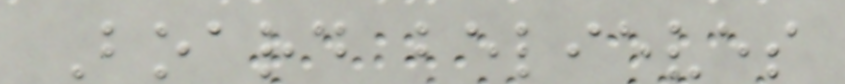Board believes
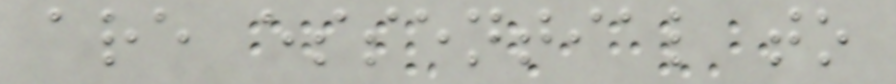are essential to
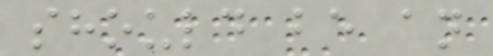should be an
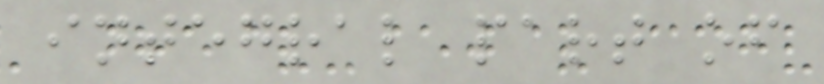integral part of
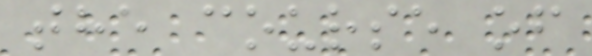the course of
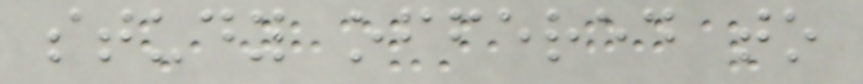study offered to
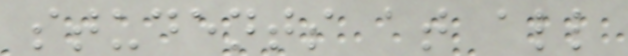students at all
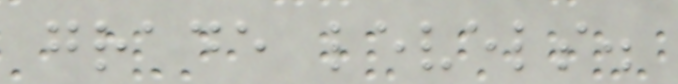grade levels.
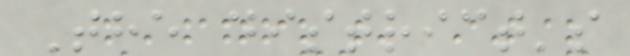The district's
